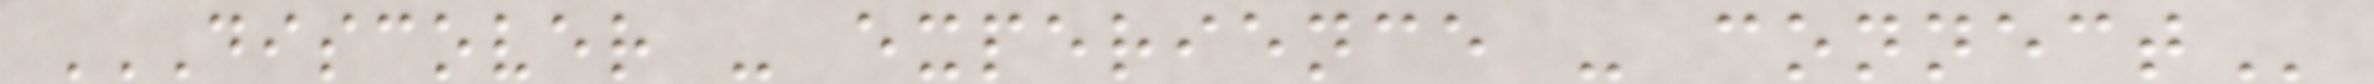DISCOVER - EXPERIENCE - CONNECT
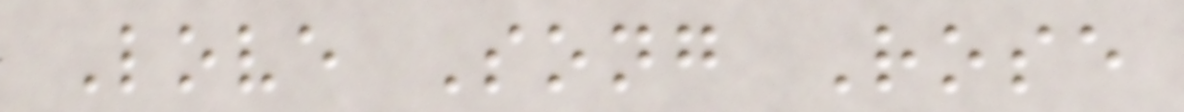Love Song Rose
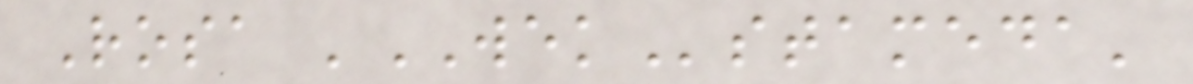Rosa 'WEKstameda'
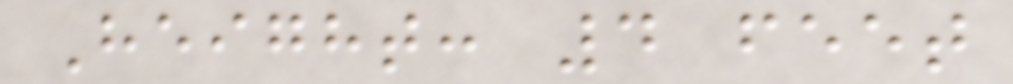Height: 4 feet
